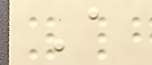A
